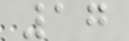17
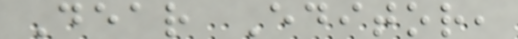Dear Editor,
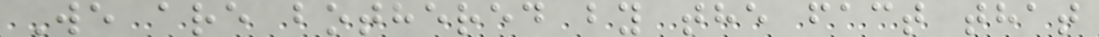We are bothered by the fact that
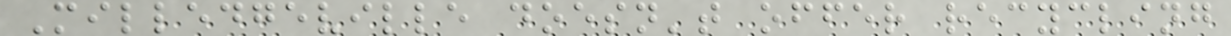Milledgeville doesn't offer recycling
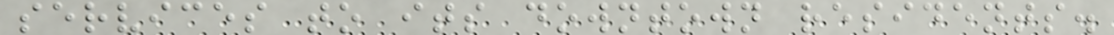services to its downtown residents.
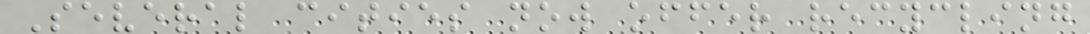Several cities now offer recycling
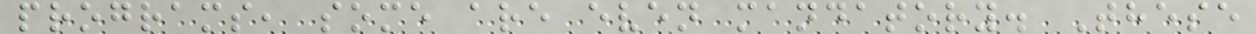programs, some are even mandatory. These
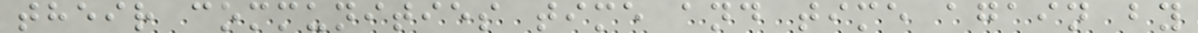their communities time and time again by
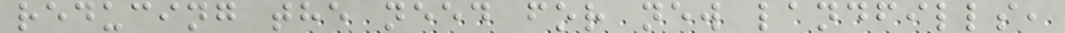reducing the need for new landfills,
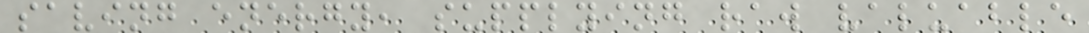saving energy, supplying raw valuable
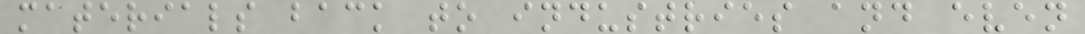materials back to industries and even
